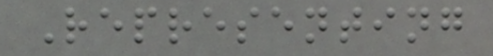Representing
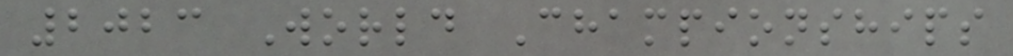2023 World Championships
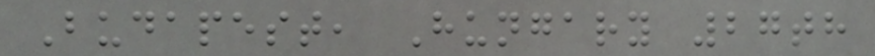Budapest, Hungary 27th
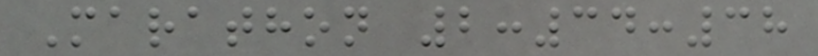Marathon 2:34:38
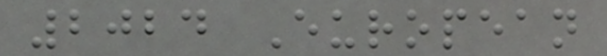2024 European
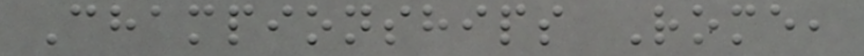Championships Rome,
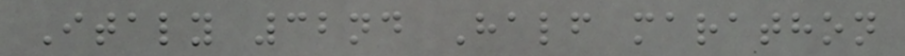Italy 32nd Half marathon
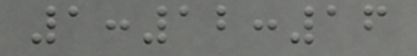1:12:16
